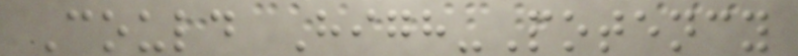Could High-Potency
